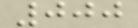000
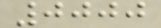0000
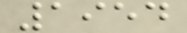1954
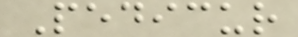Pedicur
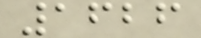1626
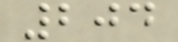204
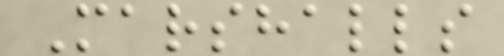Marshalls
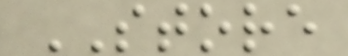STORE
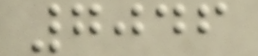7046
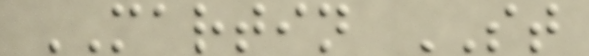MARTIN ST
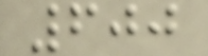600
